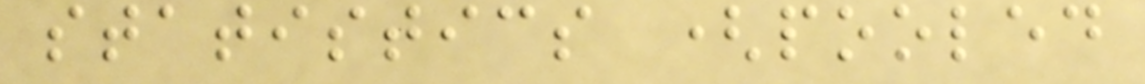statistics (pooled
